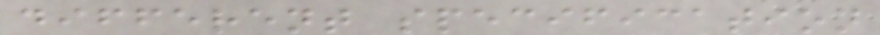different specification
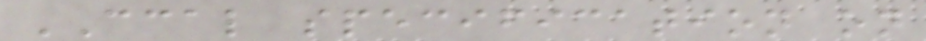CCAL specification on
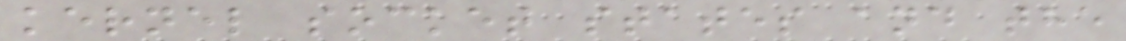kernel socket states and the
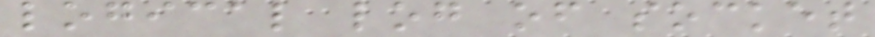logical log of socket
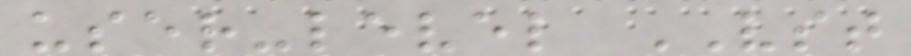user-level VST
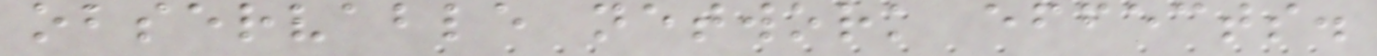observable network effects.
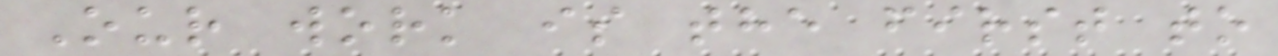Our work is the first to
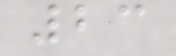23
